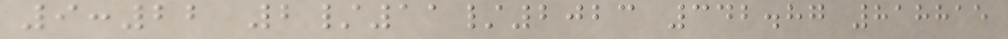9:22 2/11/2023 342.87 818815
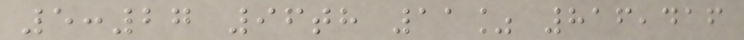5:27 96th 11% 816,416
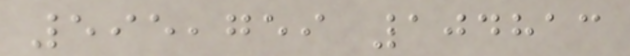595,759 104813
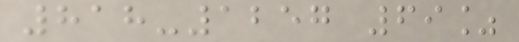818-1257 69%
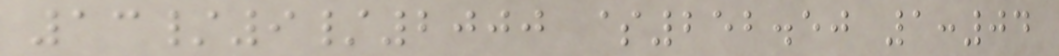13/9/2000 $252.50 1:04
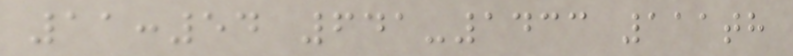11:54 641-1433 111th
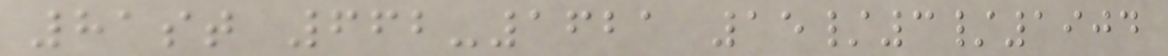81st 662-1621 15/3/1904
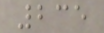235
